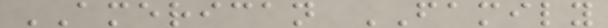AMERICAN FAMILY
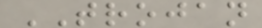TROJAN
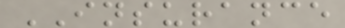INSURANCE
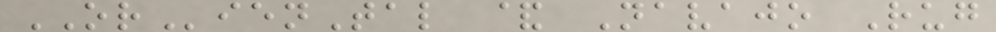ORienTal & Navajo Rug
